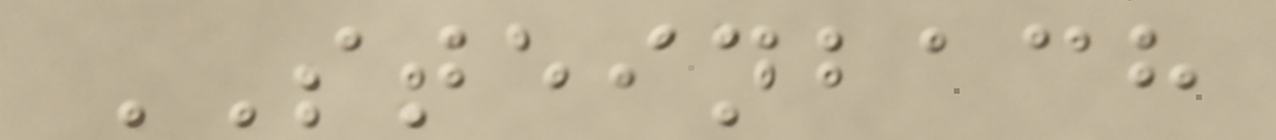STEINBACH
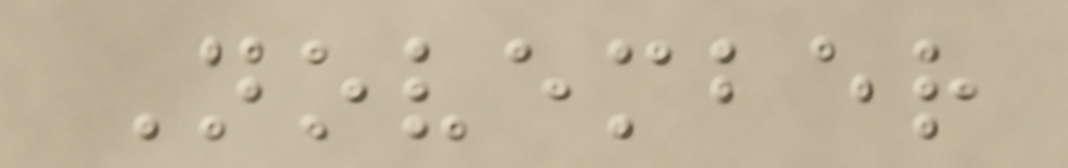November
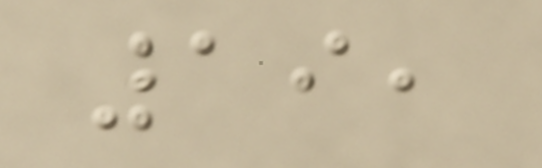19,
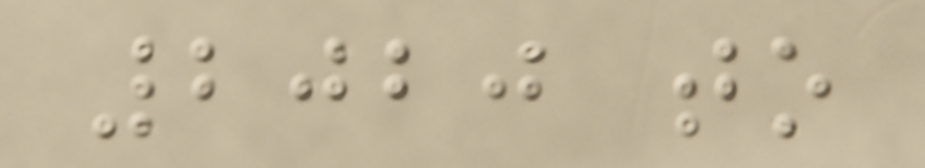2020 to
